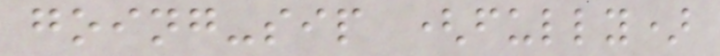going-sip (fully)
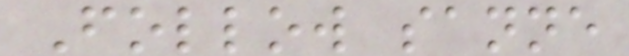Follow sanne
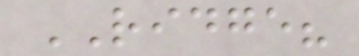RIDGE?
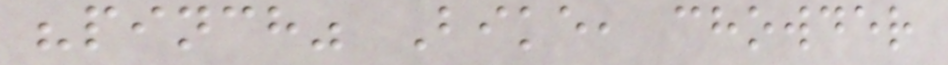"pinch" Bike, chowder
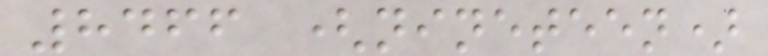8466 (nineteen)
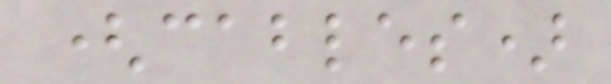(cables)
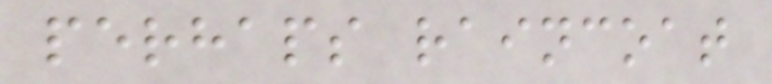perhaps raincoat
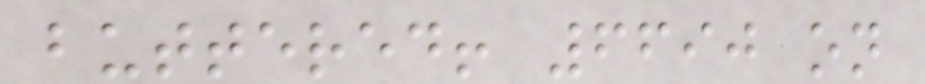buttered! 6690 on
